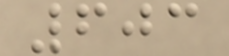603
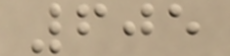605
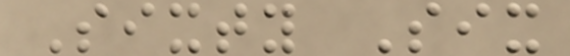Sixty Six
